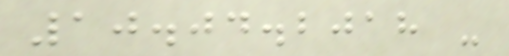10.04.2018 -
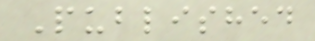Published
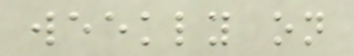weekly on
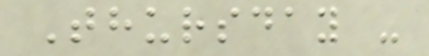Thursday -
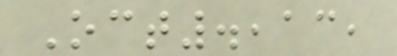Oct.,13,
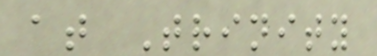at Trinity
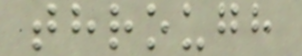through
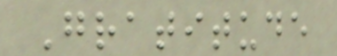Gratitude
